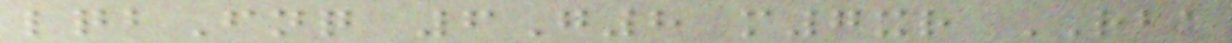lqbFnq 6G8 m7xr RBA
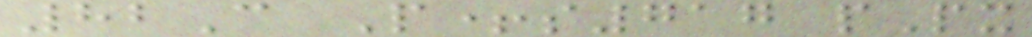82C P+s717 pPx
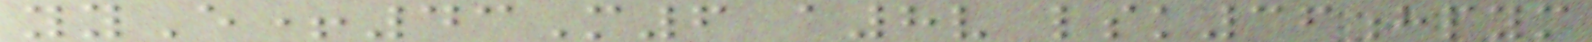yyE+43M6 a8v lsk36hpym
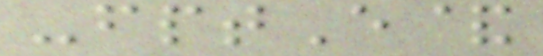-fptE&
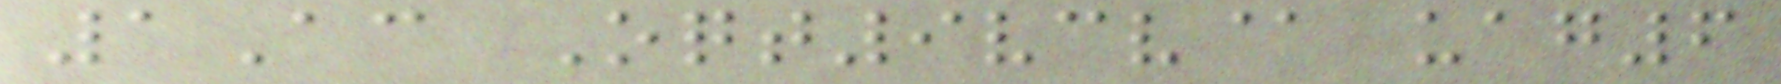1Ac Oqt9vcv@ uag6
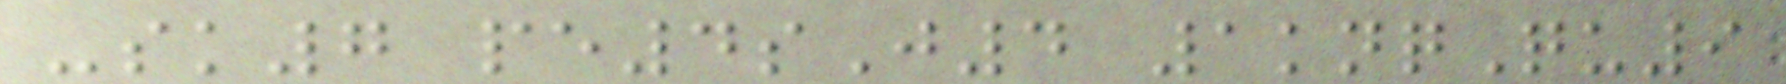-sk7 pe4sJ4 1knqQu9
